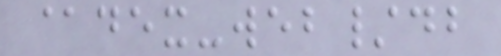@dex-web/db
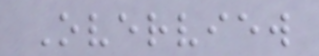Overview
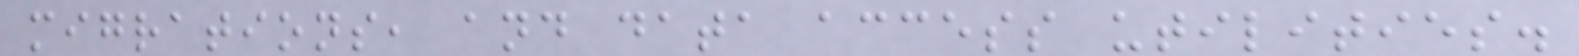migrations, and data access utilities.
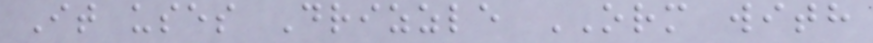It uses Drizzle ORM with
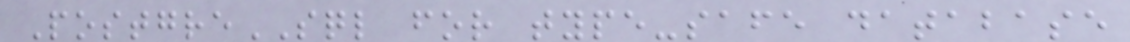PostgreSQL for type-safe database
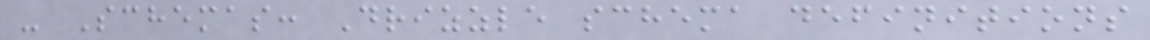- Schemas: Drizzle schema definitions
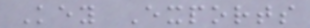Key Exports
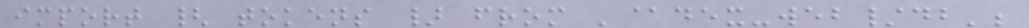import { tokens } from '@dex-web/db';
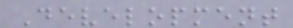Development
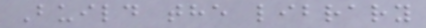Build the library
